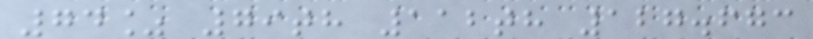74% 79th 112th 127.673
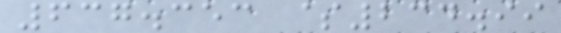637.353 $234.99
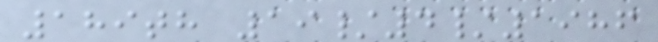189th 19/4/1986
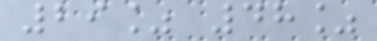29% 48%
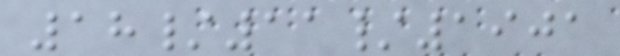18/11/1901
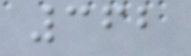362
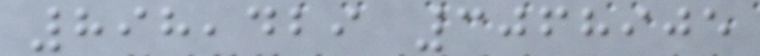898,429 3068905
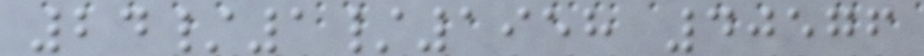24/1/1958 40576
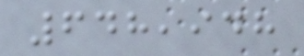648,948
